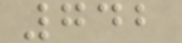742
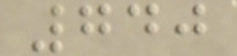740
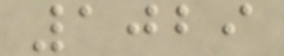1029
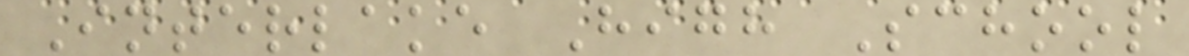Interlake High School
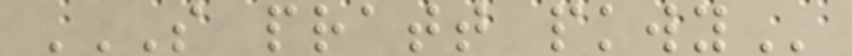S PRATT PKWY
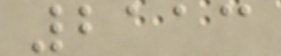2113
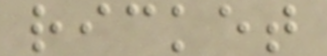ricket
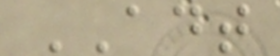ADT
